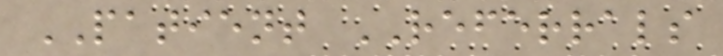PATIENT REFERRALS
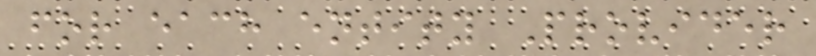for each entity Provider
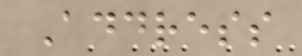Address
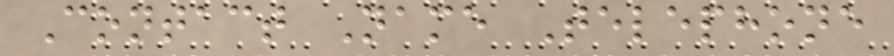Contact Name Telephone
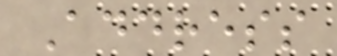Address
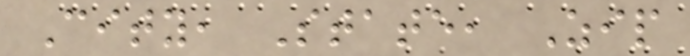City, State, Zip
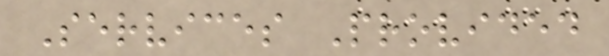Services Provided
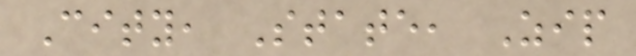City, State, Zip
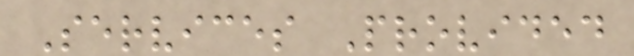Services Provided
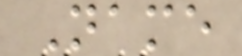Name
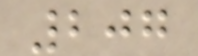207
